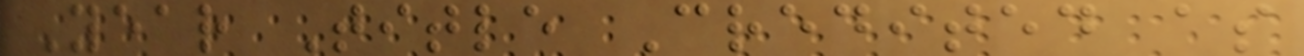Year Title Credited as
